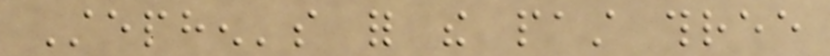Stephen's for the past three
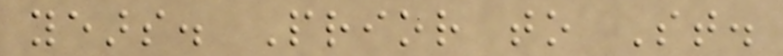years. Prior to St.
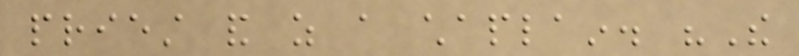priest and as a chaplain. "The
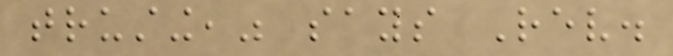trusting," says Rev.
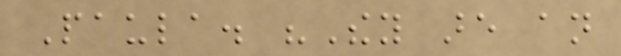Paula. "They are an
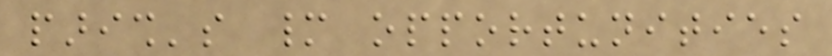parish's many opportunities
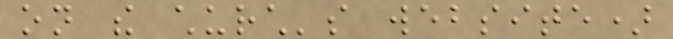on the church's website)
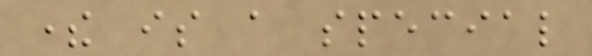there is a special
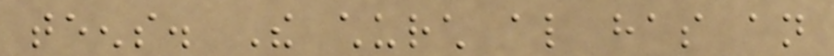teens. The church also has an
